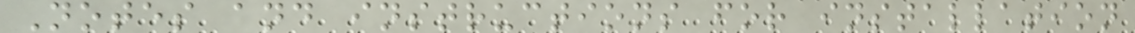Notes and instructions for installation
